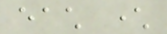each character
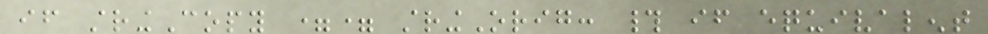if stringCopy == stringOrig: # if equivalent
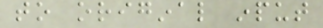to original input
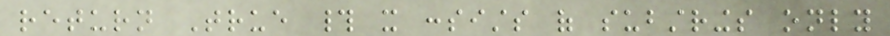return True # it consists of substrings only
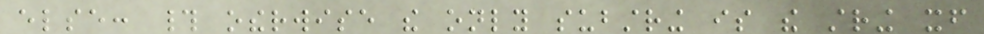else: # otherwise the only substring is the string itself
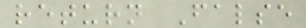return False
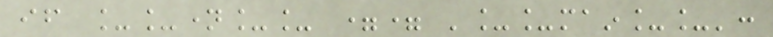if __name__ == '__main__':
